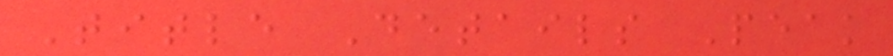Title Details Peak
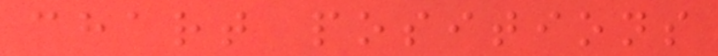chart positions
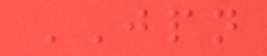JPN
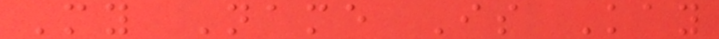My Name Is Kay
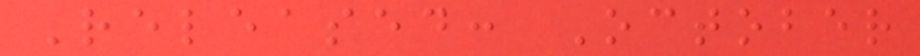Released: October
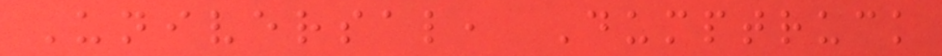Universal, Dumptruck
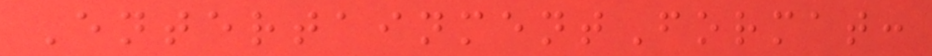EntertainmentFormat:
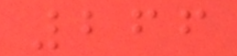266
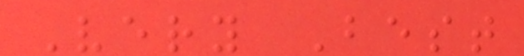Very Best
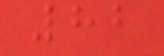82
